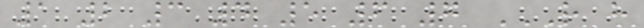1 2 3 4 5 6 7 R H
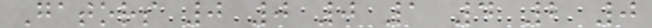Gators 0 0 0 1 4 2 0
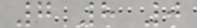7 8 0
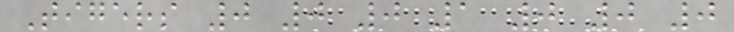Tigers 0 0 0 1 0 0 0
